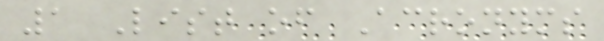1 List of Acronyms
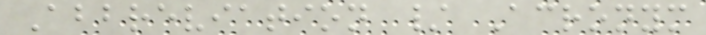Abbreviation / Acronym
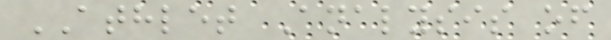ATHLET Analysis of
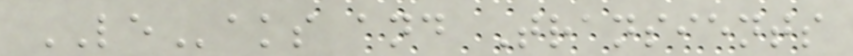LEaks and Transients
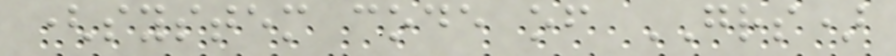(system code of GRS)
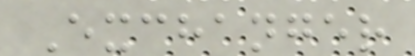Exchanger
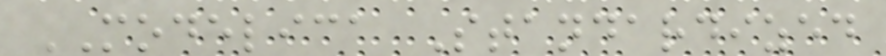MODELICA Standardized
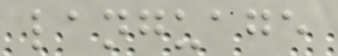language
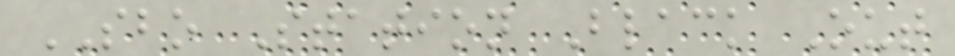SBO Station Black Out
